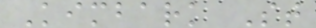Kimbark St
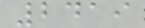2419
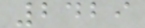2429
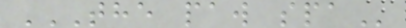THE PAW SPA
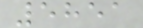5851
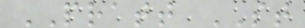PRATT ST
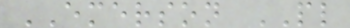EMERSON PL
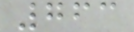763
